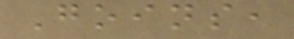Goins,
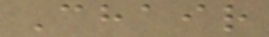Chair
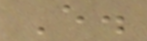E.
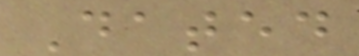Dated
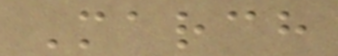March
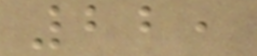22,
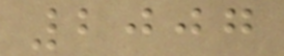2007
